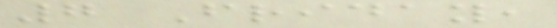7 Friday,
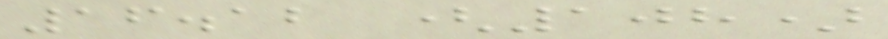16.12 (108)
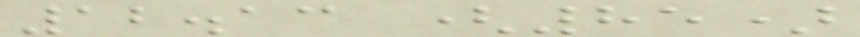12.13 (85)
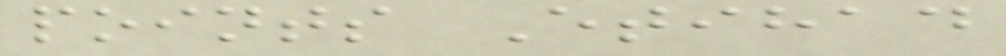points Etihad
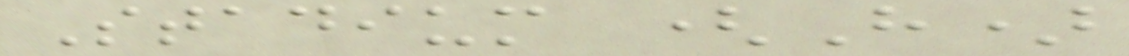Stadium (H)
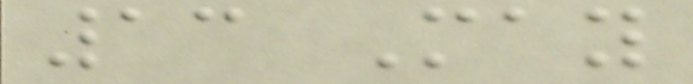13 May
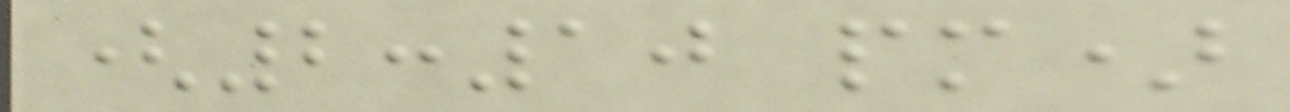(2:10 pm)
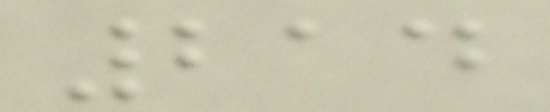214
